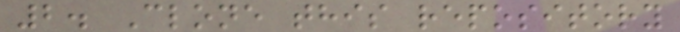2. Clone this repository
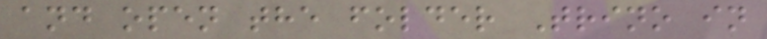and open the folder Trino in
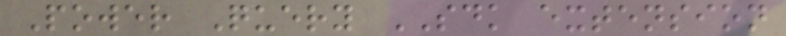Power Query SDK extension
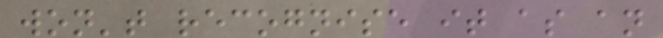won't recognise it as an
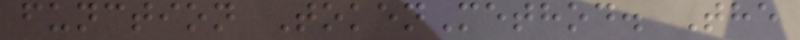function TokenMethod. The
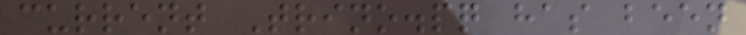current Trino.pq has been
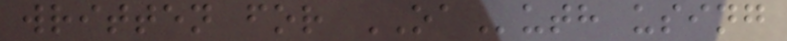written for OAuth using
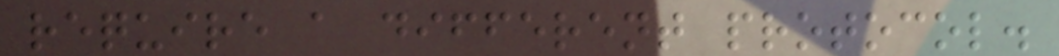require a different protocol.
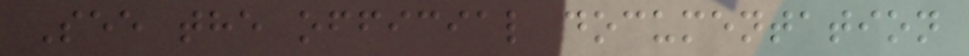See the official documentation
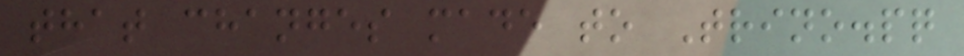that changes made to Trino.pq
